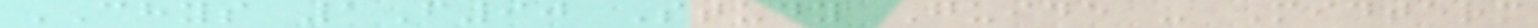CHYS 1F90 Study Guide - Midterm
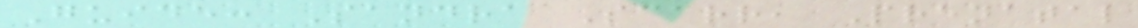Guide: Sandra Scarr, Prenatal
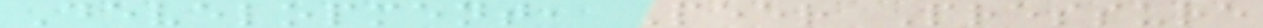Development, Peer Pressure
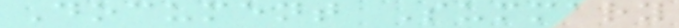Document Summary
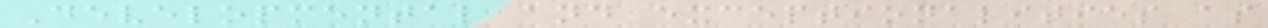Developmental and exceptionalities as
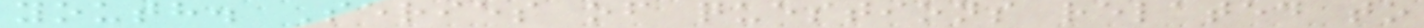youth. Series of questions related to
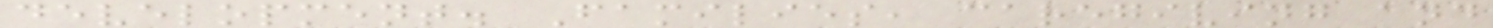development. Families, caregiving and
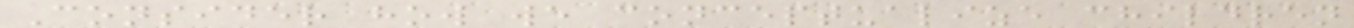Consider how we conceptualize children
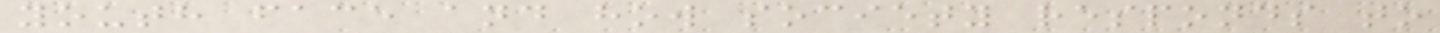youth face and how society responds to
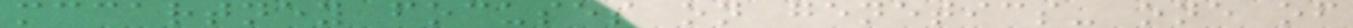mccartney focuses on genetics- one of
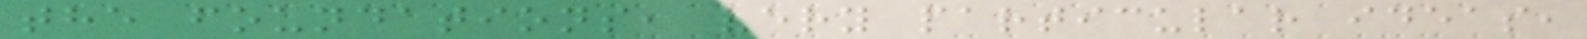the foundations, very particular ideas,
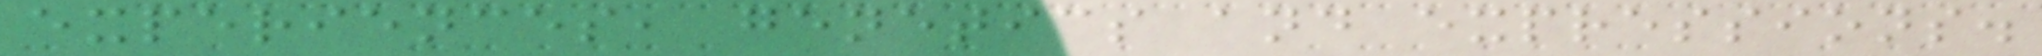experiences, genetics and expressions.
